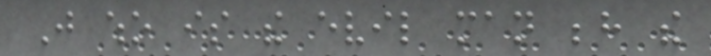Just who is the evil man behind the
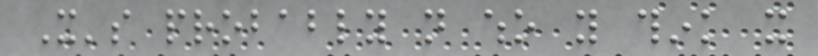It's probably not who you think it
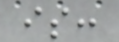is:
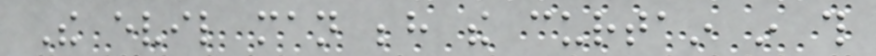The evil man behind the curtain in this
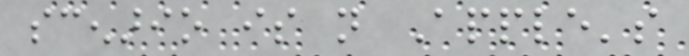scenario is not Apple's
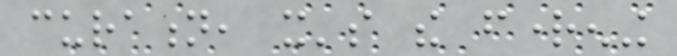curation, it's the frightening
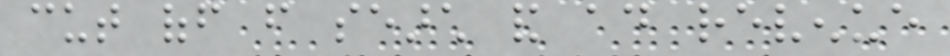cut off from search and ad revenue
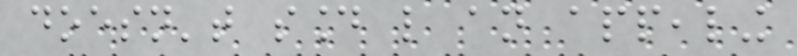doesn't sound like an appealing
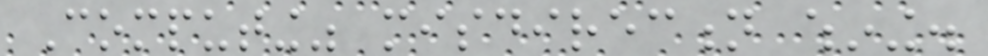Computing" misdirection whining.
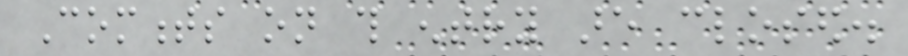Comments on this entry are closed.
